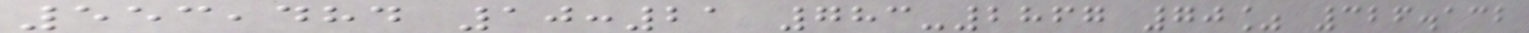553,484 10:21 783-2867 70% 326.132
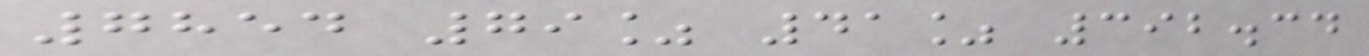7854 79% 41% 392.34
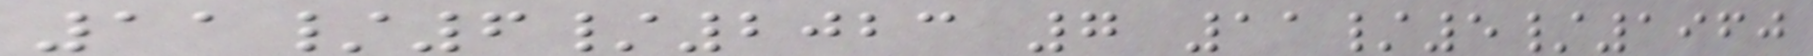11/6/2023 7 11/5/1960
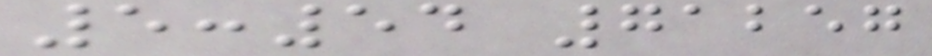5:54 71257
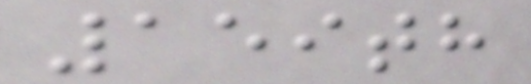159th
